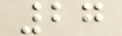27
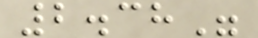2.38"
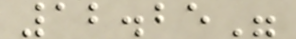12.25"
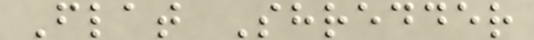Flat Shredder
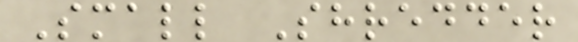Small Shredder
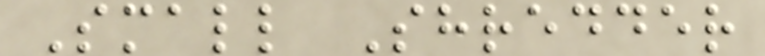Small Shredder
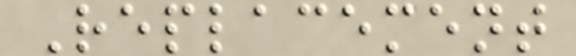Replacement
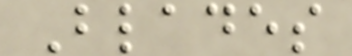Blades
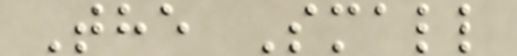The Small
